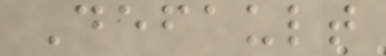Default
